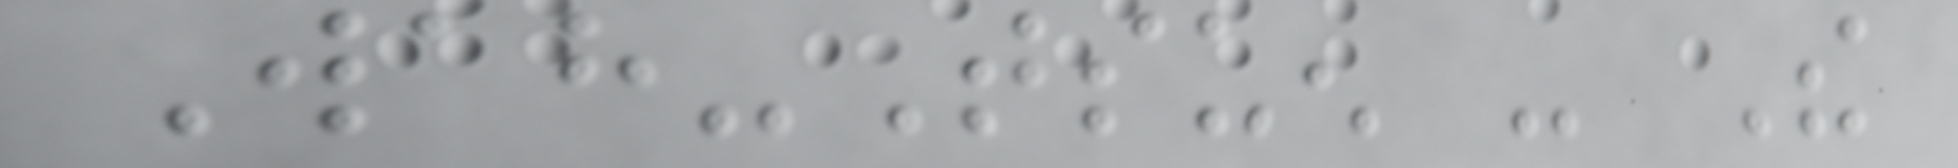Wah-Tsuen - The
